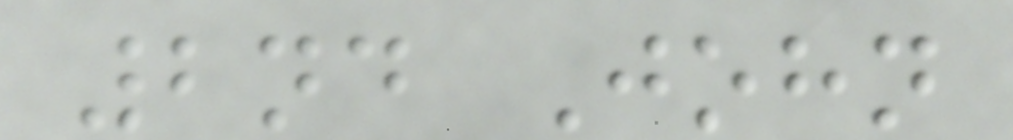2nd John
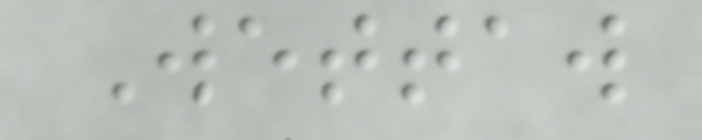Wettaw
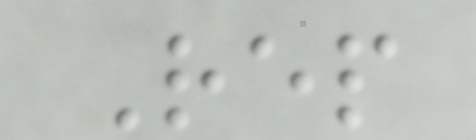Rep
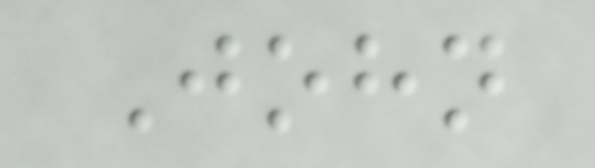John
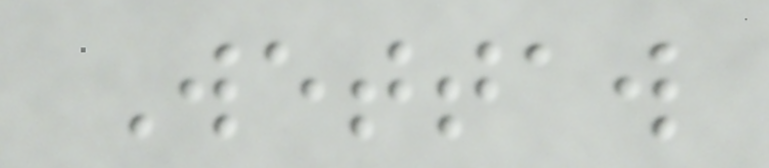Wettaw
